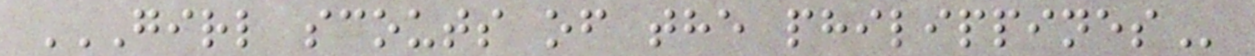GIRL SCOUTS OF THE PHILIPPINES
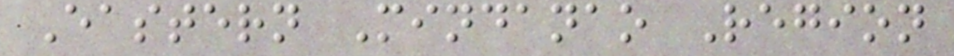Eastern Mindanao Region
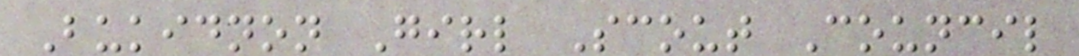Bukidnon Girl Scout Council
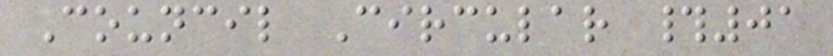Council Circular #01
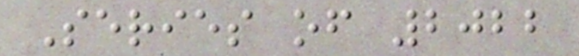Series of 2022
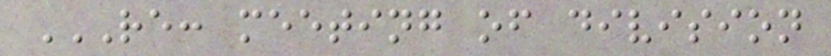RE: MEETING OF DIVISION
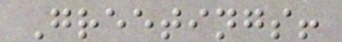Greetings!
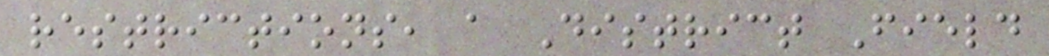restrictions, a District Field
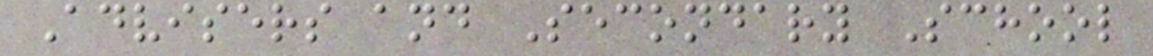Advisers and Secondary School
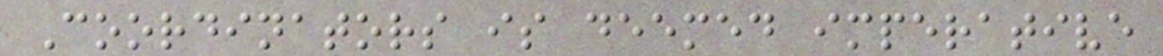Coordinators is deemed imperative
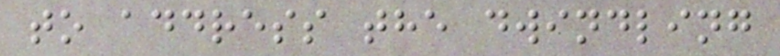to address the dwindling
